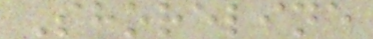Shoreline
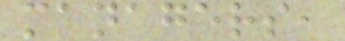managers,
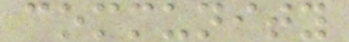community
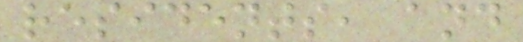residents, and
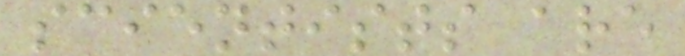scientists are
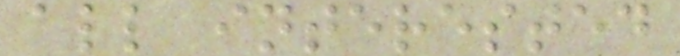all interested
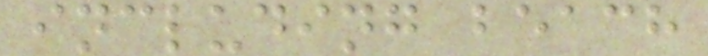including beach
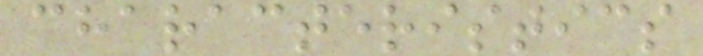characteristics
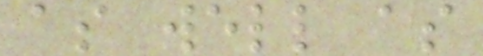as well as
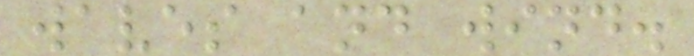waves and wind.
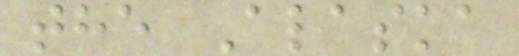the Alaska
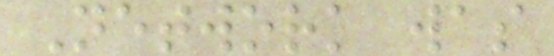Network was
